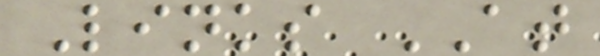Links AT
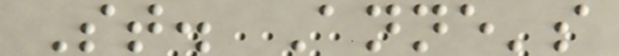St. Anne's
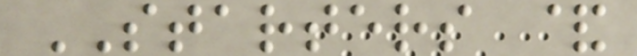STARTERS &
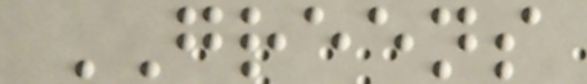GREENS
